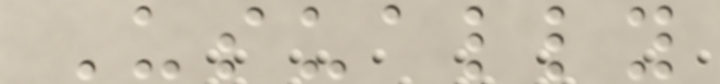Usually
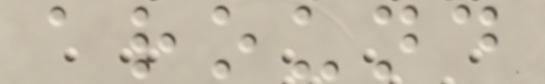around
